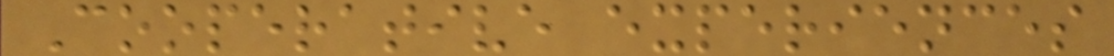Cooperative experiences
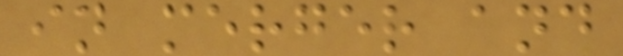in merger and
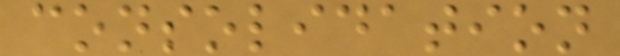consolidation
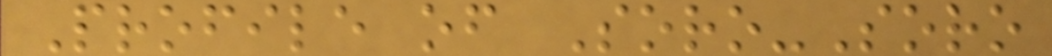Profile of Soro-Soro
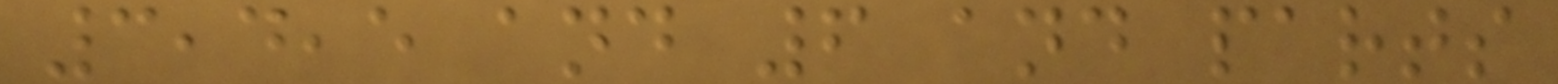3,4,5 and 6 and parts
